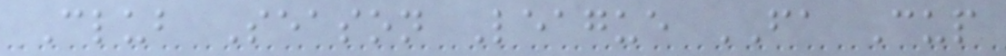Club Season League FA Cup
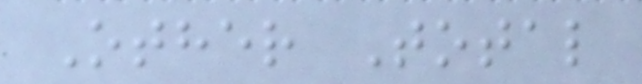Other Total
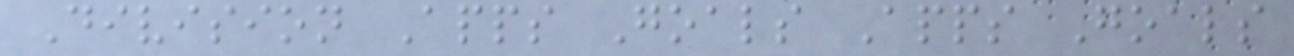Division Apps Goals Apps Goals
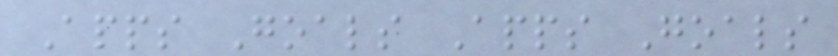Apps Goals Apps Goals
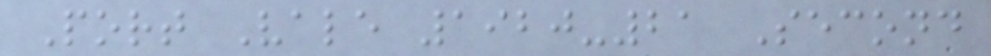Port Vale 1920-21 Second
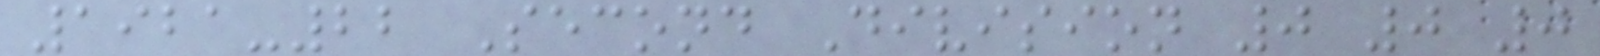1921-22 Second Division 0 0 0
